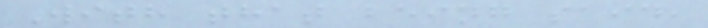With that being said,
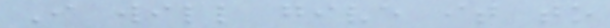I will give it to
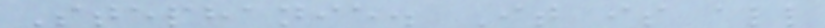Stephanie. It is all
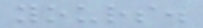yours.
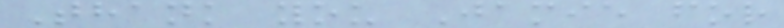Thank you Jamie for
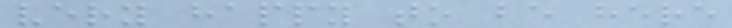very happy to be here
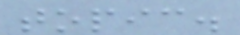topic.
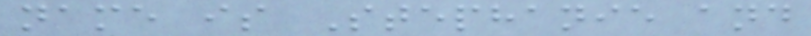name is Stephanie and
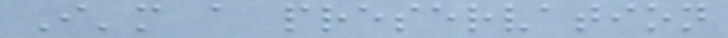I'm a preservation
